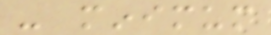- minimum
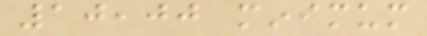10,00 minimum
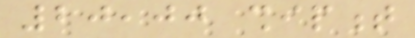20,00 shipment
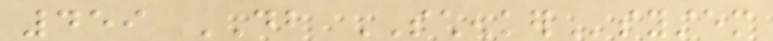459 DB SCHENKERsystem
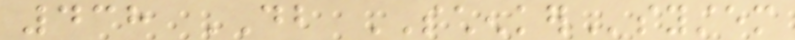438 DB SCHENKERsystem
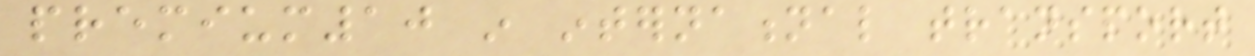premium10 in international transport
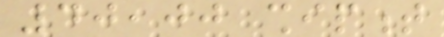40,00 shipment
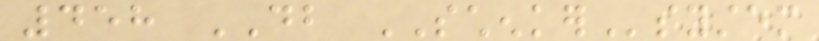458 DB SCHENKERsystem
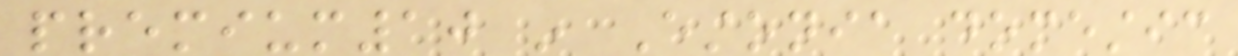premium10 in Estonia domestic
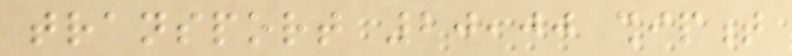transport 20,00 shipment
